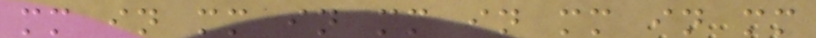mm in mm in mm in mm in mm
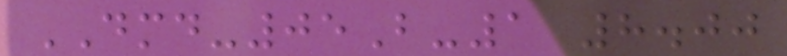DMD-05B-1 8.00
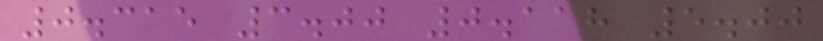0.315 3.00 0.118 5.00
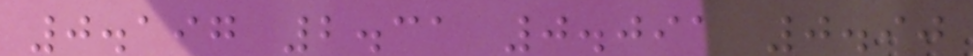0.197 2.31 0.091 0.90
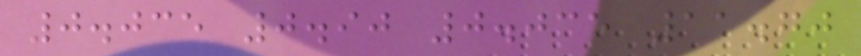0.035 0.90 0.035 11.70
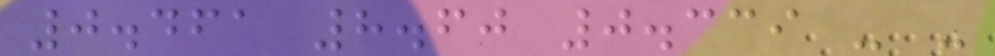0.461 8.60 0.339 - -
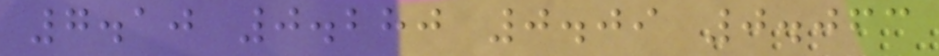7.10 0.280 0.09 0.063
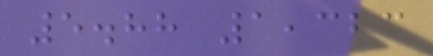5.88 1,323
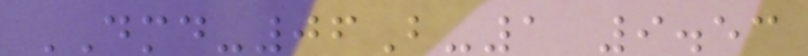DMD-06B-1 9.53
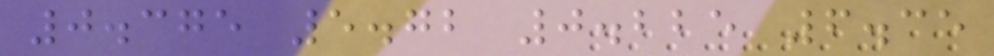0.375 5.72 0.225 6.35
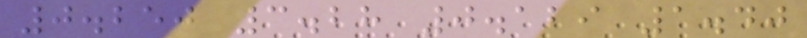0.250 3.28 0.129 1.40
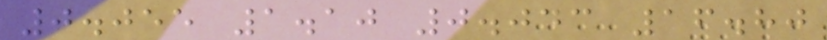0.055 1.10 0.043 16.80
